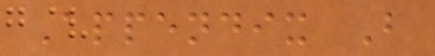Appendix B
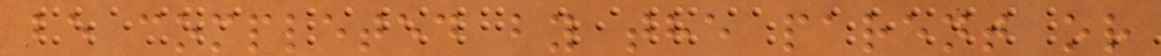be completed by the parent or
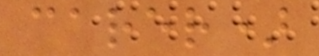carer)
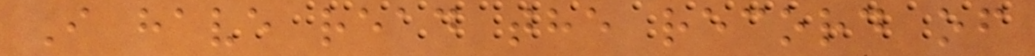I have read the record of
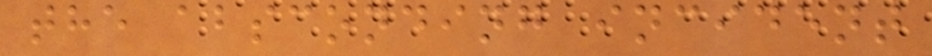the absconding incident
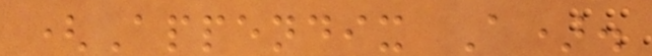(Appendix A).
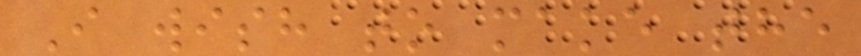I wish to make the
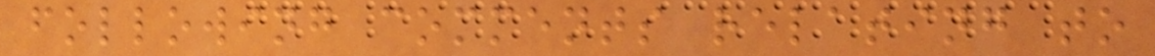following comments relating to
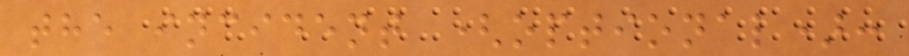the incident (optional):
